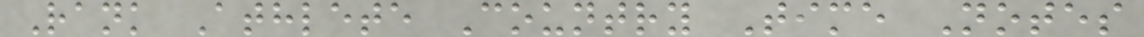Rank Athlete Country Time Notes
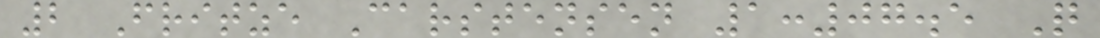2 Fritze Carstensen 1:07.5 Q
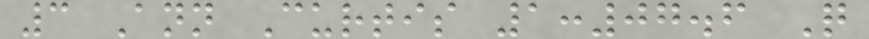3 Ann Curtis 1:07.6 Q
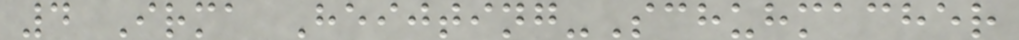4 Irma Heijting-Schuhmacher
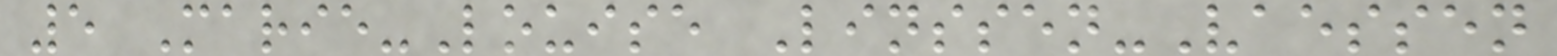5 Marie-Louise Linssen-Vaessen
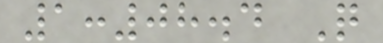1:08.4 Q
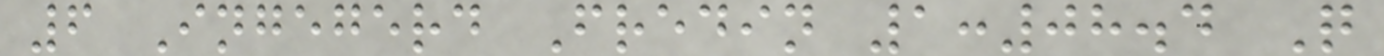6 Ingegerd Fredin 1:08.4 Q
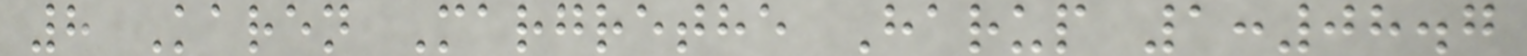8 Karen Margrethe Harup 1:08.7
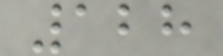128
